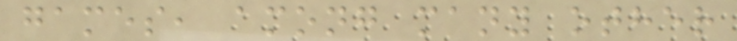games, among many other
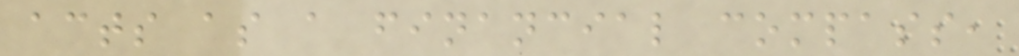acts as a financial compass,
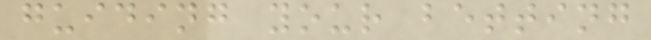guiding your betting
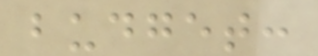budget:
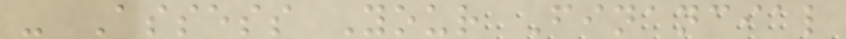- Assess Your Financial
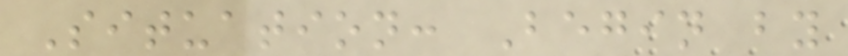Situation: Begin by
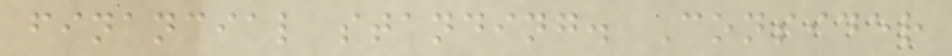financial standing. Consider
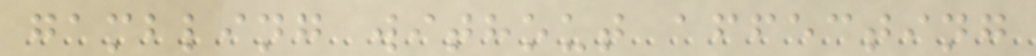gambling without affecting
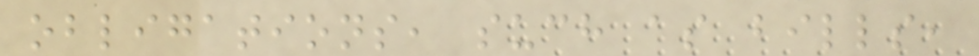obligations, such as bills,
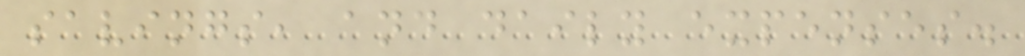savings, and daily expenses.
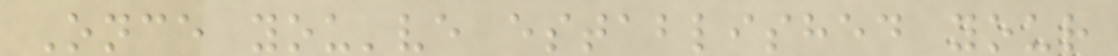Once you've established your
